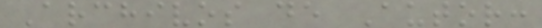Archivos de Autor:
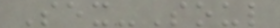Sex-Soul
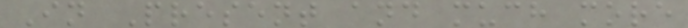In Present and much more
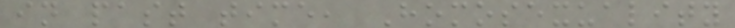in past time, Homosexuality
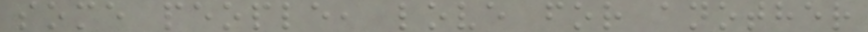some people, love for another
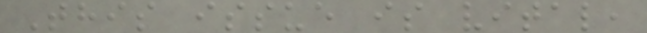This issue is vital,
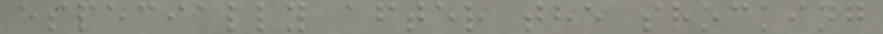especially after the shocking
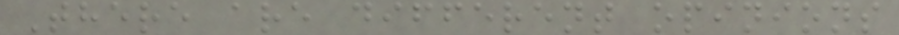There are different opinions
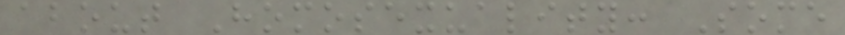about Homosexuality: Some
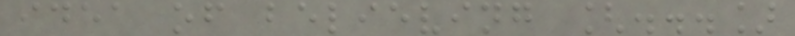idea of believing [...]
